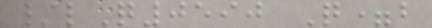/lQ0590 Q=b
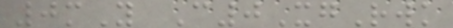0mY C0XgRwk
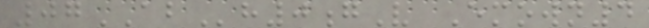07ABh0gV Emown4
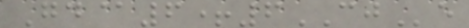Gd@6+6CJe
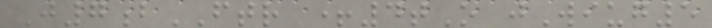J7bFTR +4tO jWiug5
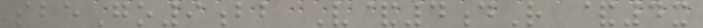sbeGo9bb V&4dR &4x
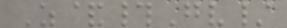Z&#Gv/
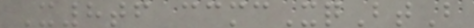X8tf ccmcXqBtB
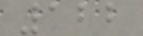122
